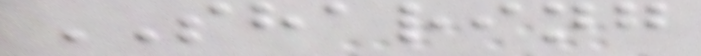SHARING
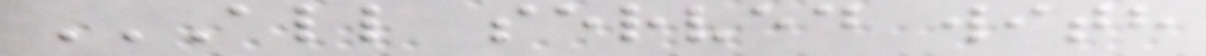ALL SERVED WITH
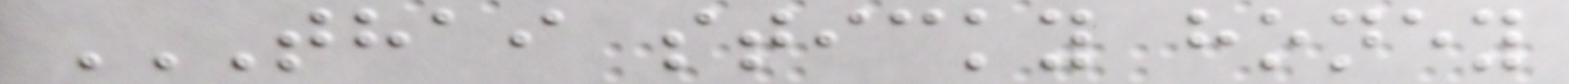THAI STICKY HONEY
